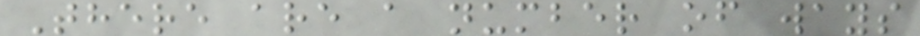There are a number of ways
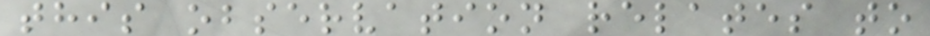this observation relates to
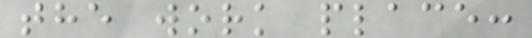the work place:
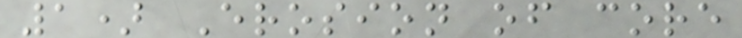1) Erosion of core
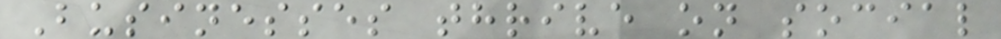Businesses thrive on social
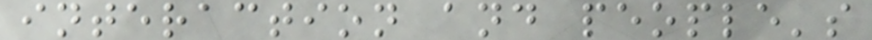interaction and people's
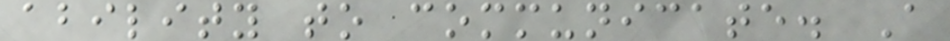ability to communicate. A
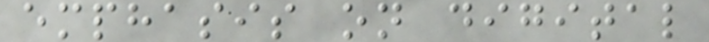emphasis on digital
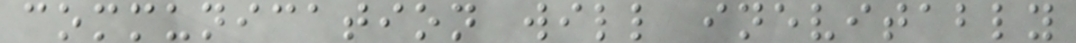communication will inevitably
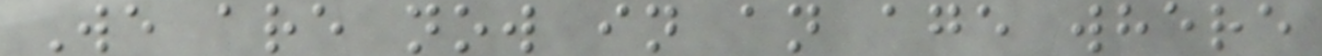We are now in an age where
